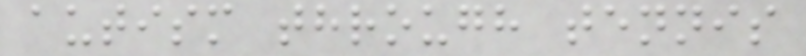autism through tennis
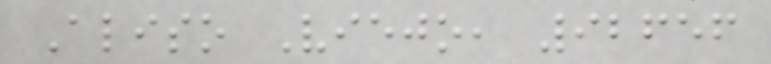Aliso Viejo, 92656
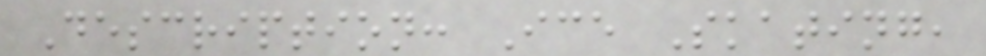Description: Ice Skating,
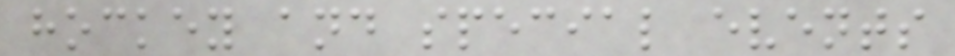hockey and special events
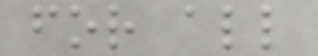for all
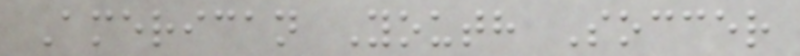American Youth Soccer
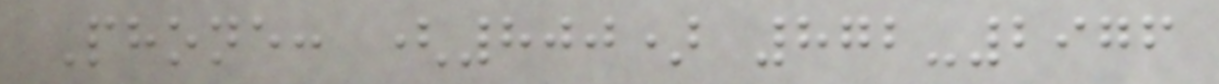Phone: (800) 872-2976
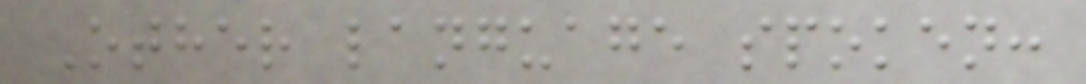Other language spoken:
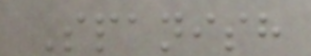Spanish
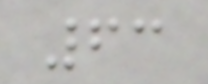63
